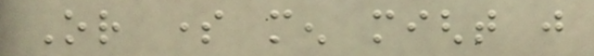Or some men might just
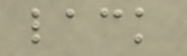lack
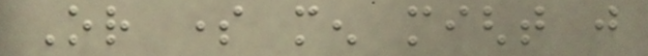Or some men might just
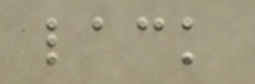lack
